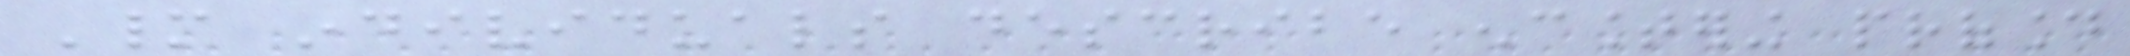Many individuals describe encountering profound
